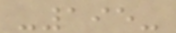-195-
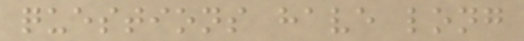questions have long
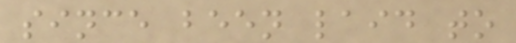since been laid to
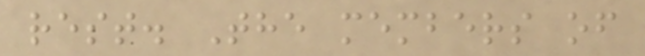rest. The members of
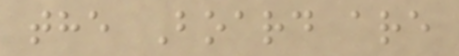the Board are
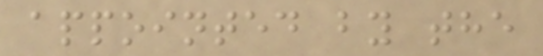appointed by the
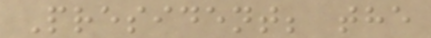President; the
